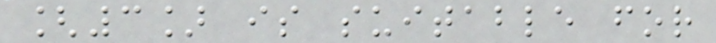[3] is suitable for
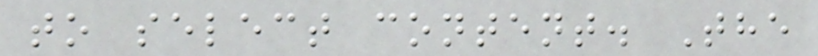to select content. The
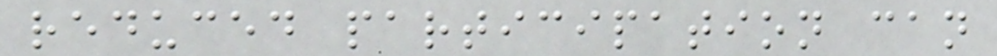reduced participation can
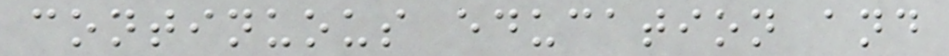continuous education and
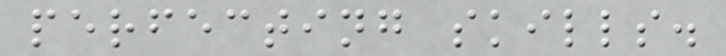perfecting skills.
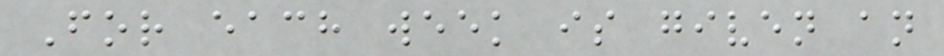For each week is given an
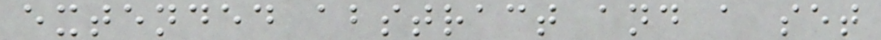extended abstract and a set
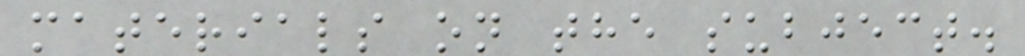materials on the subject.
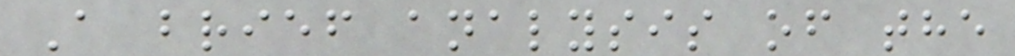A brief analysis of the
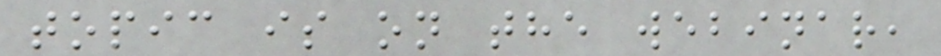topic is on the webinar,
